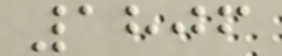1806
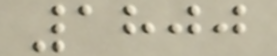1800
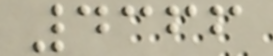4366
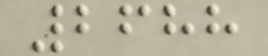2688
